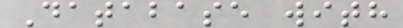Database with
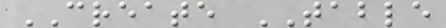CREATE TABLE
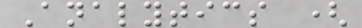Analytics (
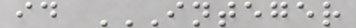id INTEGER
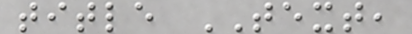title TEXT,
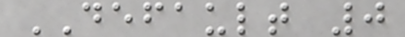DEFAULT 0
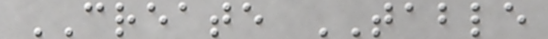CREATE TABLE
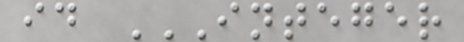id INTEGER
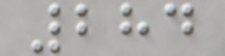284
